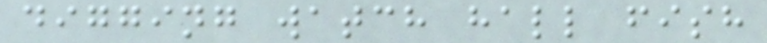digging watch hall fish
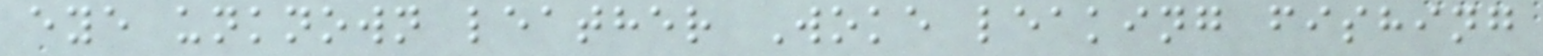eye unknown leather Woke leaking fishing
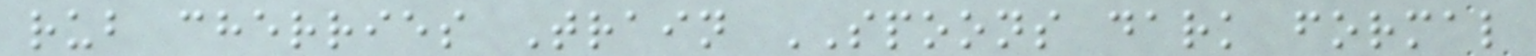rub cherries Train SPOONS dark formal
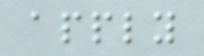apply
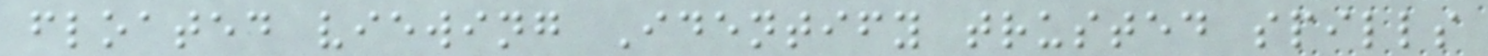floated viewing Identify trusted spills
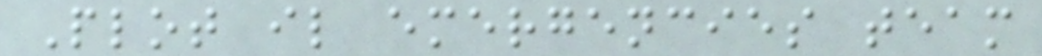Plot il emergencies team
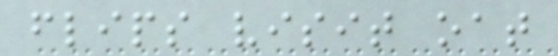flips visit oat
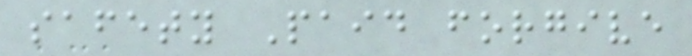safety Paid forgive
